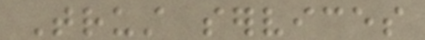Trust services
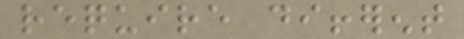require different
